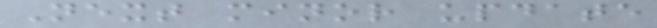Next minor update
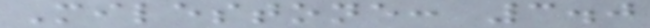Milestone: 3.0
